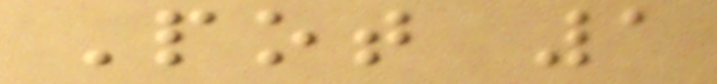Pot 1
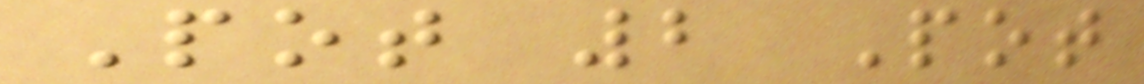Pot 2 Pot
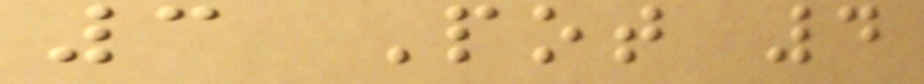3 Pot 4
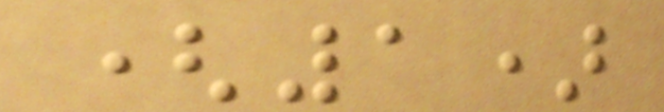(1)
